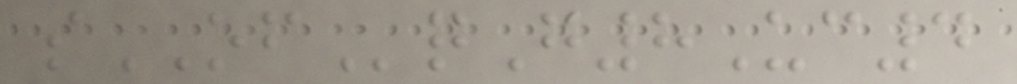sOFqG8Uc4
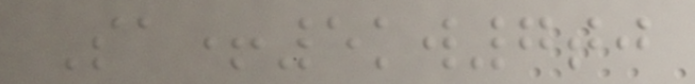Sa+5kw7tj
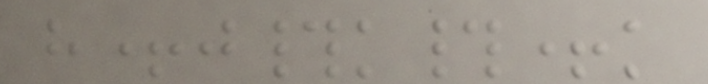h+j#k#+k
